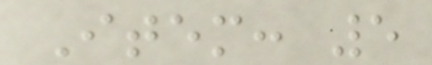Item: 5
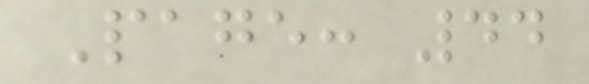Page: 44
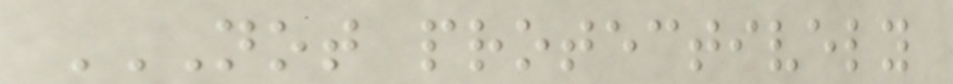NOT PROTECTIVELY
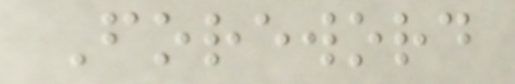Foreword
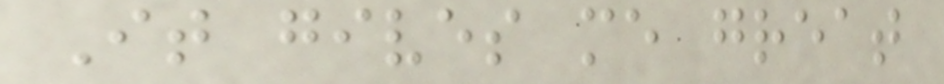It gives me great
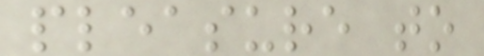pleasure to
